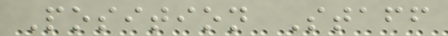Position Staff
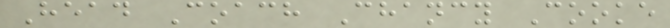Head Coach Chancy Cooke
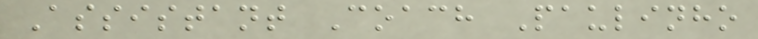Assistant Coach Paulinho
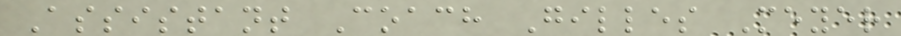Assistant Coach Gilles Meyer
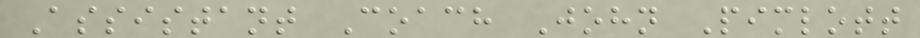Assistant Coach John Pimlott
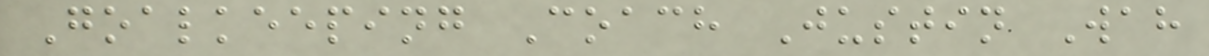Goalkeeping Coach Justin Wah
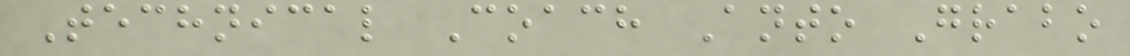Technical Coach Anto Grabo
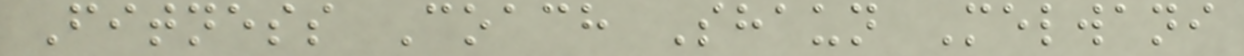Fitness Coach Shaun Melwani
